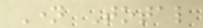Name Total
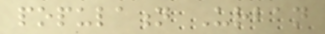population Urban
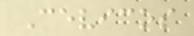Cevicos
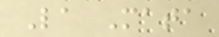La Mata
